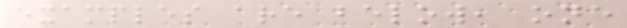examples are below, one
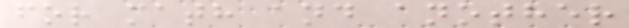for math and another
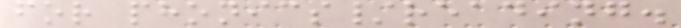for phonics/reading.
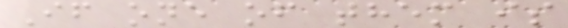If one of them is
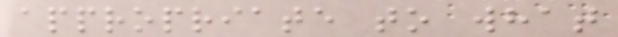appropriate to what
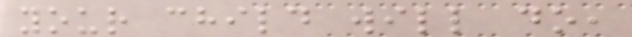your child will do,
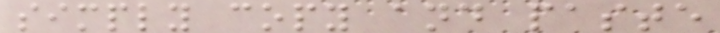simply copy and paste
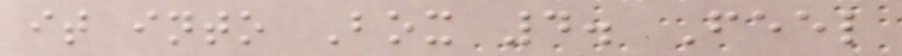it into Box 4. Feel
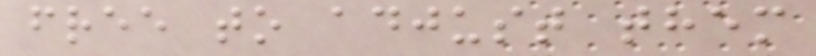free to adjust them
